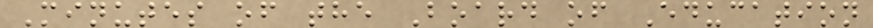Minutes of the Board of Education
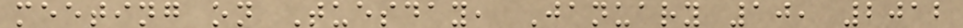meeting on Tuesday, January 10, 2012
